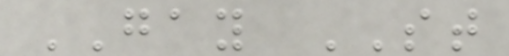GAY ST
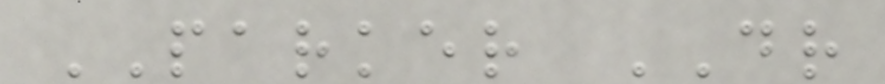PARKER DR
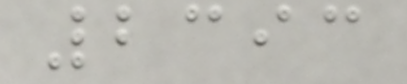2393
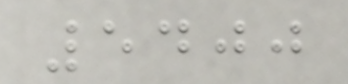5400
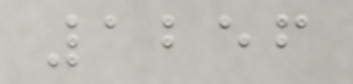1256
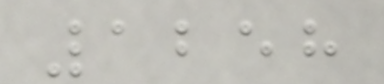1258
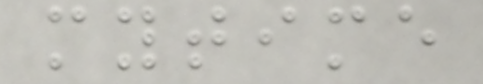mytime
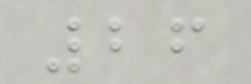26
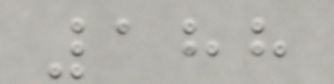188
